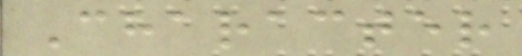Character
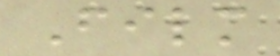Film
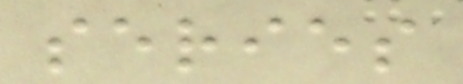series
